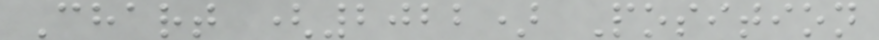Chart (2022) Position
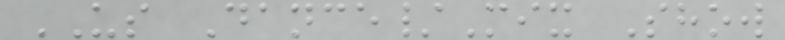US Dance/Mix Show
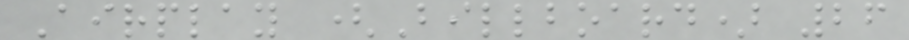Airplay (Billboard) 26
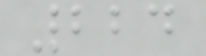224
